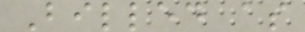Billed as
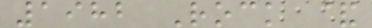1982 Rock &
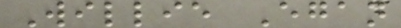Willie Egan
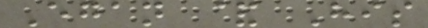Egan & His
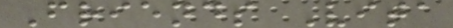Friends Vita
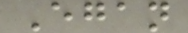Egan
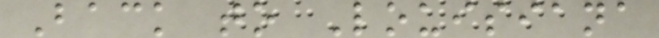Back to Louisiana
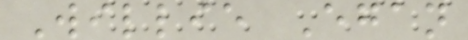Willie Egan
